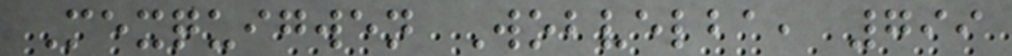Mexquigwen Wobvelba, 799
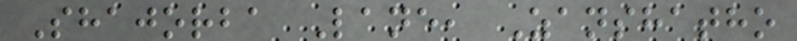Shajorba Lane, Zanshatho
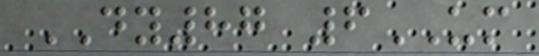DY87 6UM
